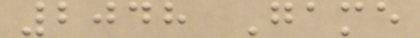2048 Game
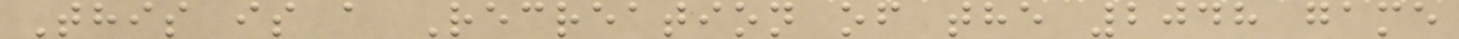This is a Recreation of the 2048 game
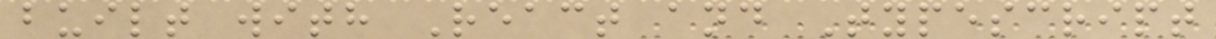built with React and Typescript
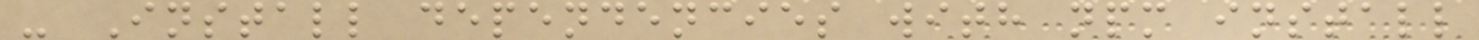- Install dependencies with npm install
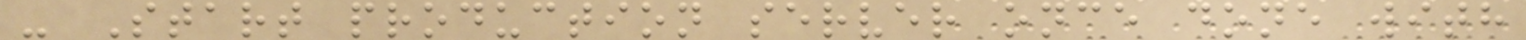- Start production server once done with
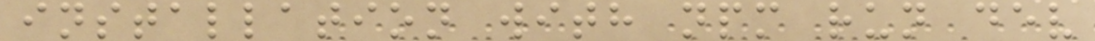installation with npm run dev
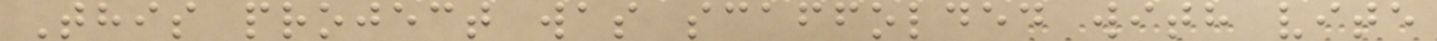This project was scaffolded with vite
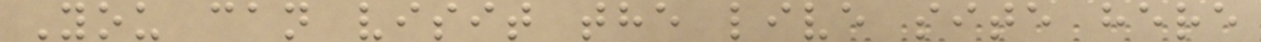You can visit the live site here
